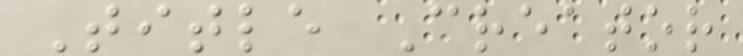Title Creator
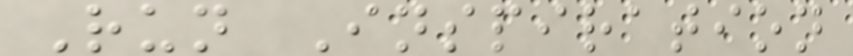Run Inspiration
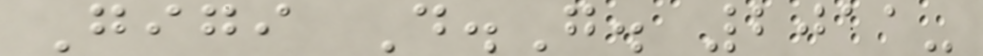Gigi D.G. 2011-
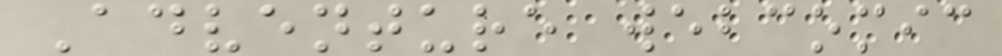Adventure webcomic
